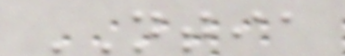NTIA
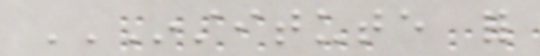INSTITUTE FOR
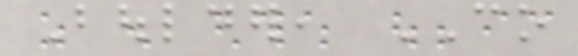Boulder, CO
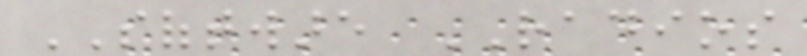SOFTWARE RADIOS
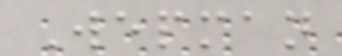Wepman
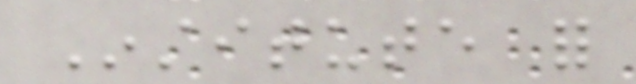Institute for
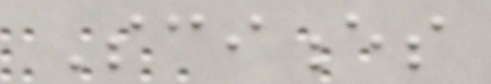Sciences
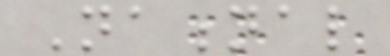National
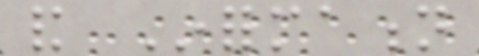and Information
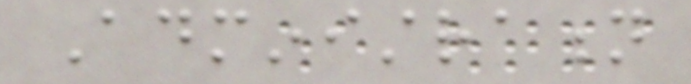Administration
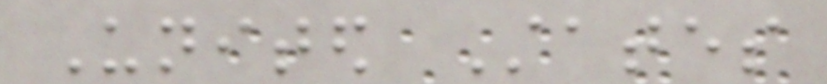United States
